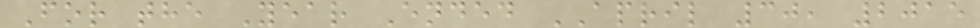For the Year Ended APRIL 30, 2015
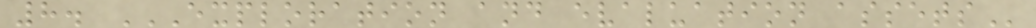8. EXPLORATION AND EVALUATION ASSETS
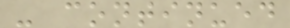- continued
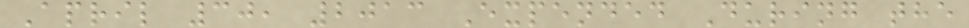April 30, 2013 Expended During the
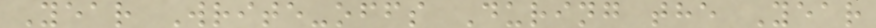Year Write-offs During the Year
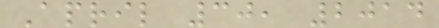April 30, 2014
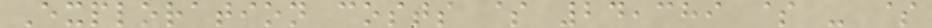Exploration costs $ 24,389 $ - $
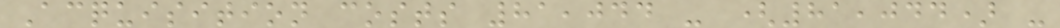Acquisition costs 81,044 - (81,044) -
